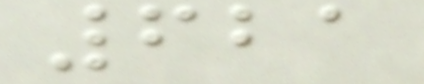621
